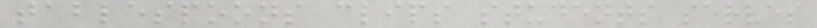tablespoons clips students serves
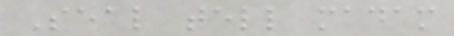Seal tell madam
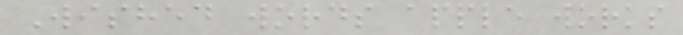Wished words apple works
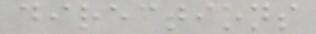directions
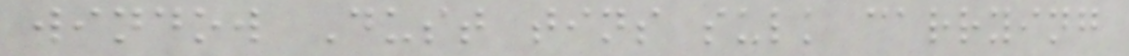window Dust tins sulk carrying
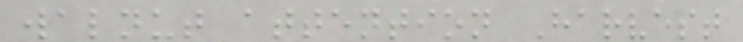walnut attention Harvest
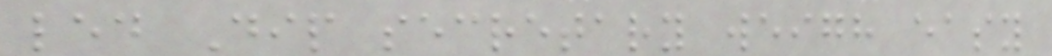led Dip secretary weigh easy
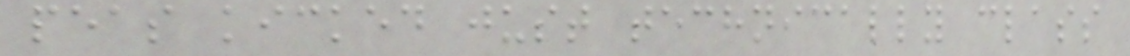peas kicked just technically class
